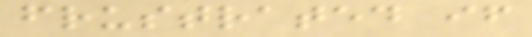frustrated if
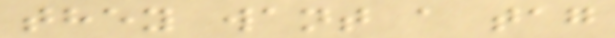they want a tag
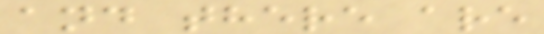and there are
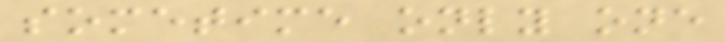sometime only one
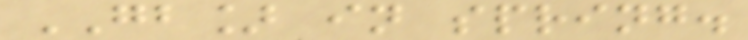GB] in spring.
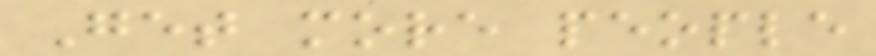Get more people
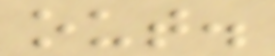out.
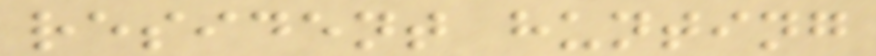resident hunting
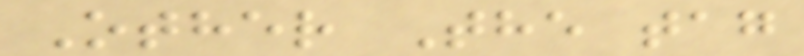Other The tag
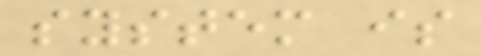system is
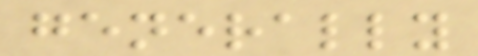generally
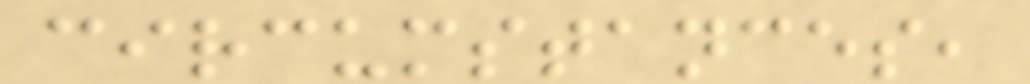circumstances,
